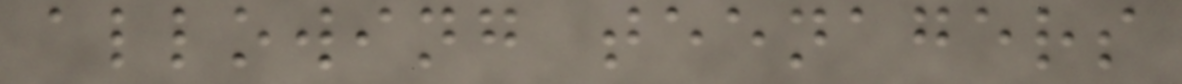allowing teenagers
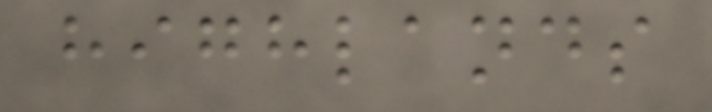highlands
